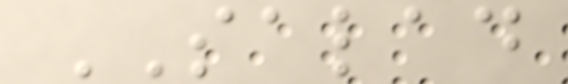SALAD
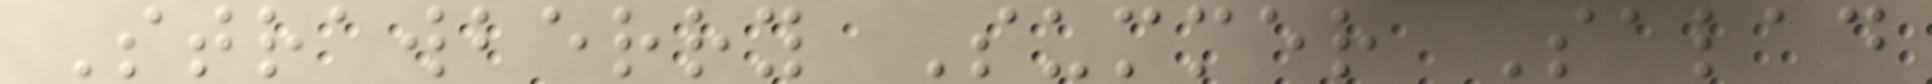Strawberry Summer Salad
